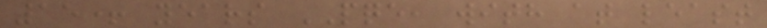15+ years PQE, with at least
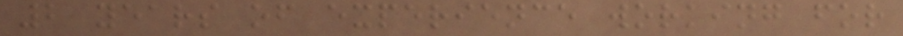2 years of experience working for
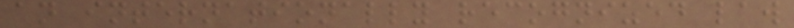an internationally recognized law
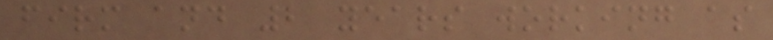firm and 2 years working as
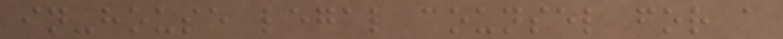in-house legal counsel for a
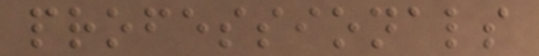professionals
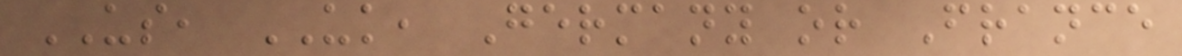US, UK, Germany or France
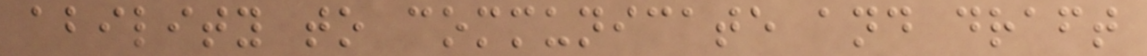ability to communicate and draft
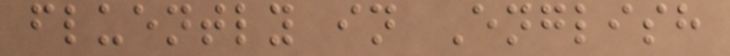fluently in English
